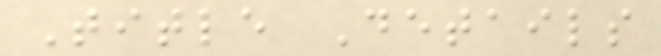Title Details
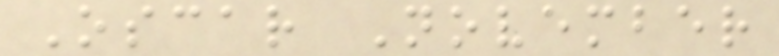Oscar November
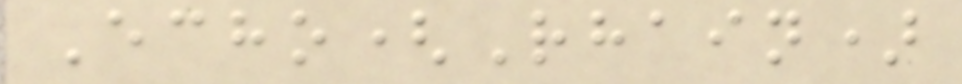Echo(Rhain)
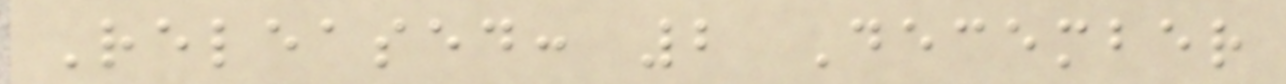Released: 2 December
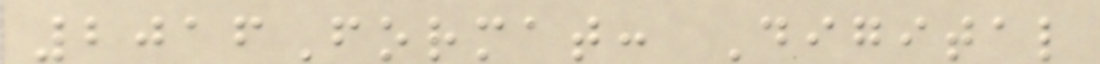2016Format: Digital
